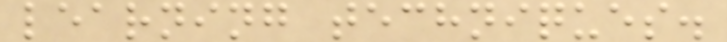learning techniques.
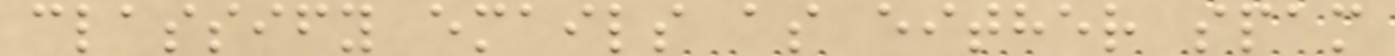classify emails as either spam
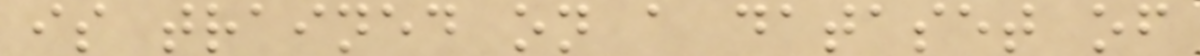is trained on a dataset of
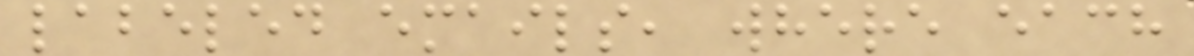labeled emails, where each
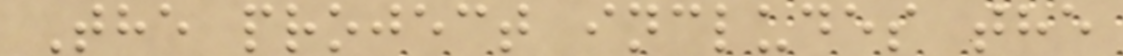The project includes the
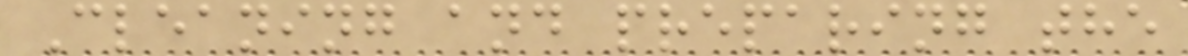Cleaning and preparing the
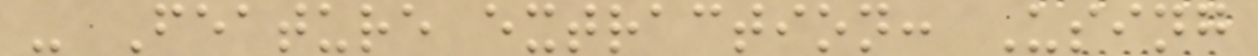- Feature extraction: Using
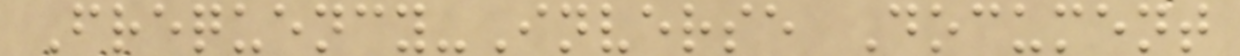Frequency-Inverse Document
